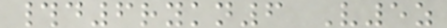#d6rykn6 V5z
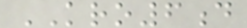KRO6d
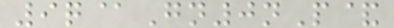9q@Gn0nP&
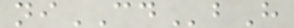niCDbH
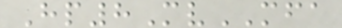Hp8MvMFA
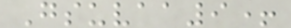Gsuvaa9+
